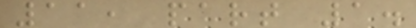11, part 1.
